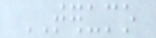TERUMO
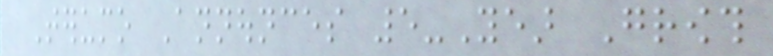Terumo Announces 5-Year Growth
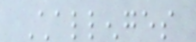Challenges
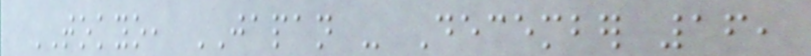TOKYO, JAPAN - December 16,
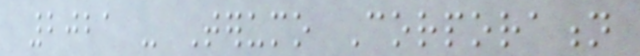2021 - Terumo Corporation
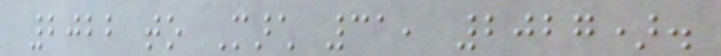2022 to March 31, 2027).
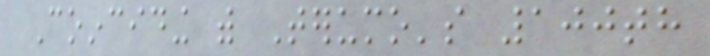Coinciding with Terumo's 100th
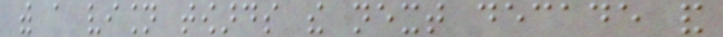with a vision towards the next decade and
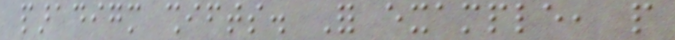paradigm shifts. For example, people
